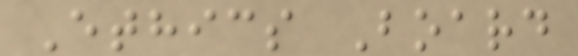Ethics Board
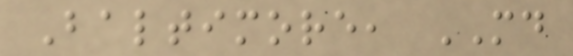Baltimore, MD
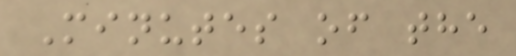Minutes of the
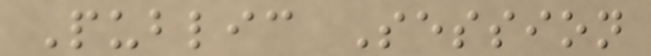Public Session
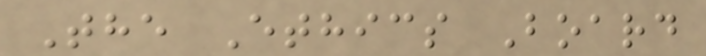The Ethics Board
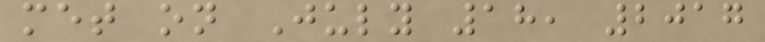met on July 18, 2017
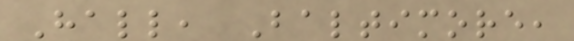Hall, Baltimore,
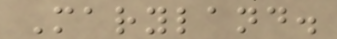Maryland.
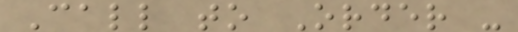Call to Order -
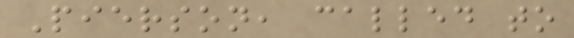Pierson, called to
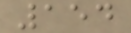154
